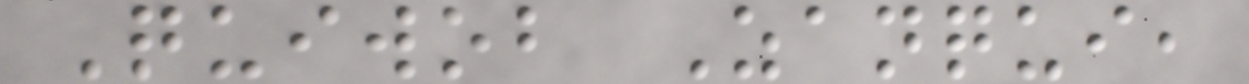Quiwob Zanqui,
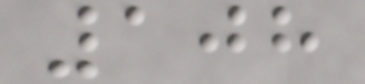108
